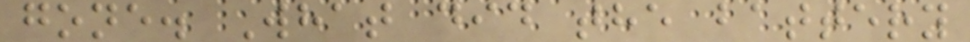gone. What did the battery
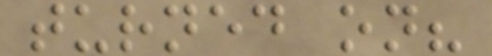turned on?
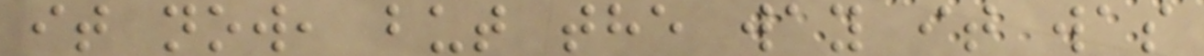it now, but the way it was
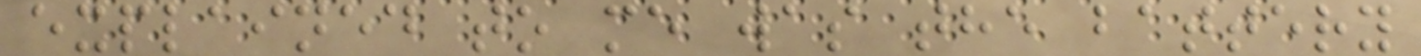explained to me was the battery
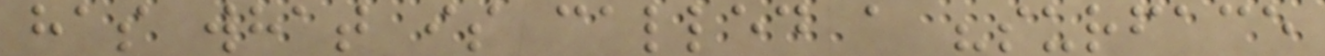has what is called a "surface
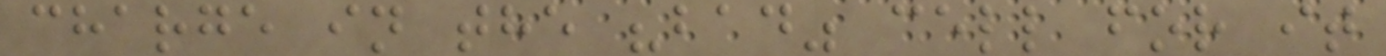charge in the "bad" cell for it
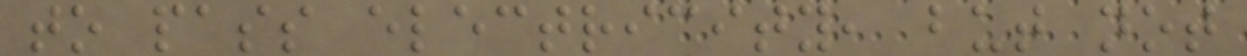to pass electricity, but not
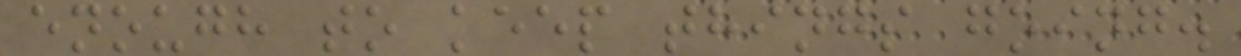enough to keep things going.
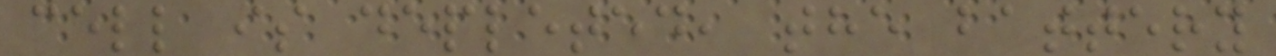cell is depleted, the battery
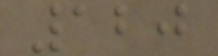120
